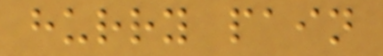hurry pain
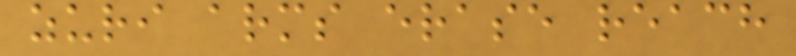zuri arms erase reach
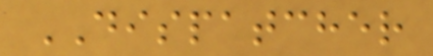DISPATCHER
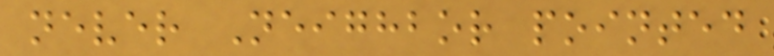never Neighbor pointed
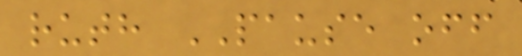ruth PAUSE off
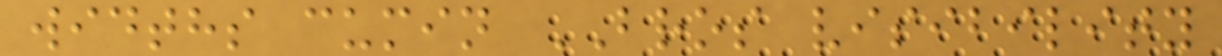widths cumin BROS visibility
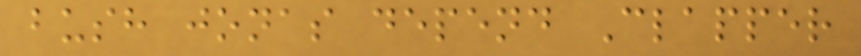bush jonas depend Clapper
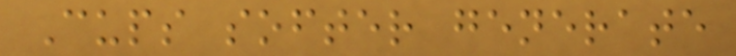Cups softer generate
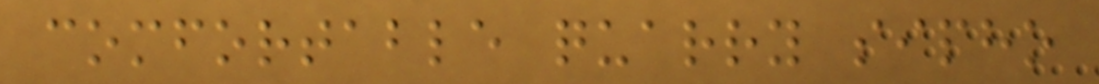comfortable quarry sipho
